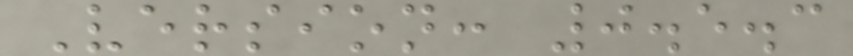Version: 0.5.3
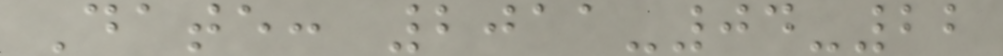Date: 2011-04-22
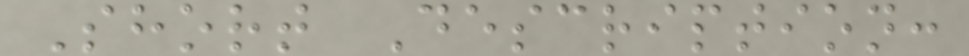Short Description:
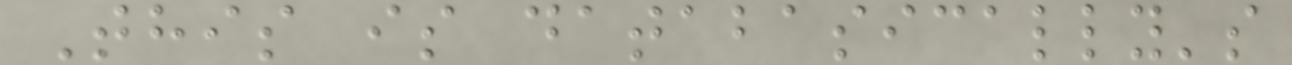This is databasically's
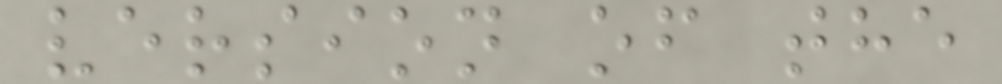version of the
